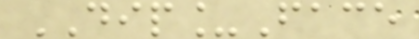DIP_Face
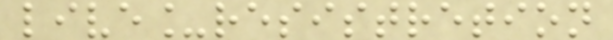live_resistretion
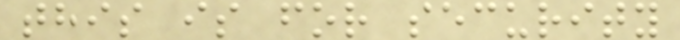this is for security
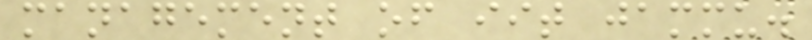management of iit jammu.
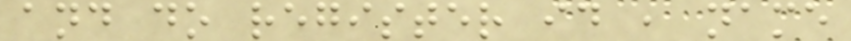and do register id , name
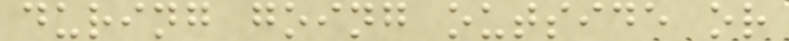during going outside or
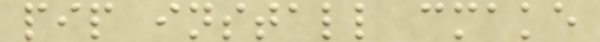pip install cmake
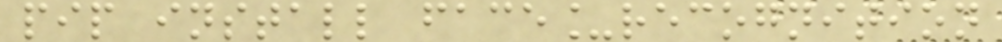pip install face_recognition
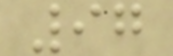97
